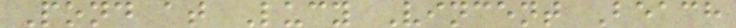Pond at Lucy Vincent Beach
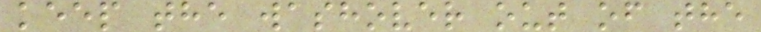keep the washover out of the
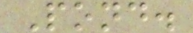Pond.
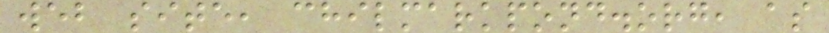web site, chilmarkpond.org, as
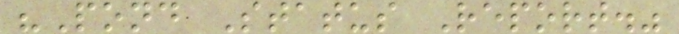"Pond Status Report."
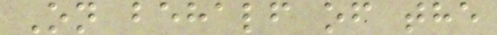On behalf of the
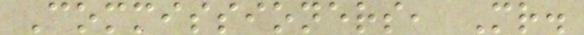Commissioners, Mr.
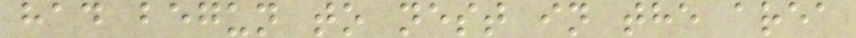had begun to nest in the area
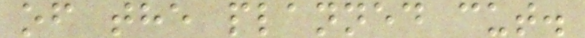of the planned cut.
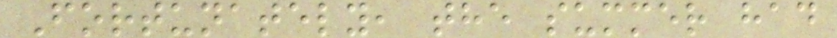Fortunately, the summer had
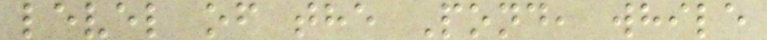level of the Pond, while
